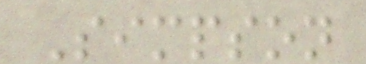Simpson
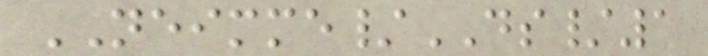NEIMME/DS/1
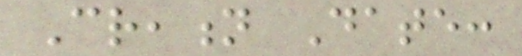Creation Date:
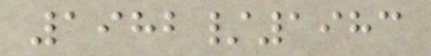1982/1983
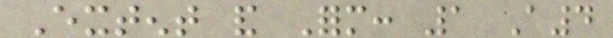Extent and Form: 1 A4
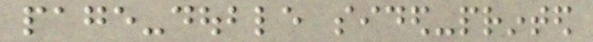page-double sided-printed
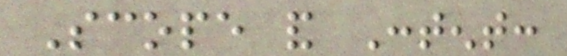Scope and Content:
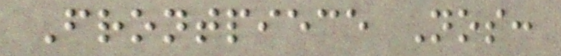Frontpiece Nos:
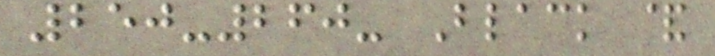250-260- Black &
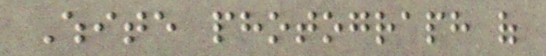White photograph of
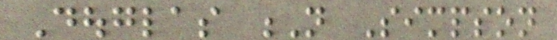Douglas N Simpson
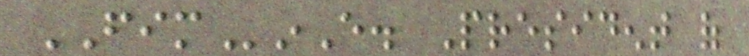FIMinE. President of
